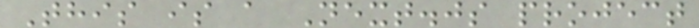This is a Next.js project
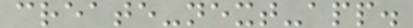create-next-app.
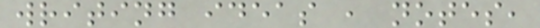writing ideas , notes,
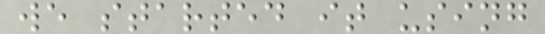we started it using
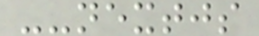--nextjs
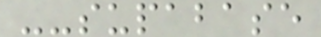--supabase
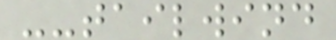--tailwind
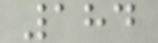184
